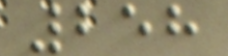258
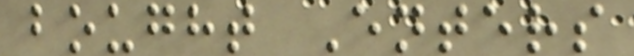bought Enters
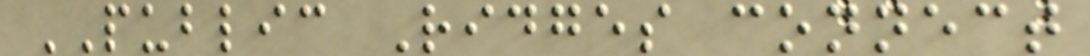PUBLIC Ridges connect
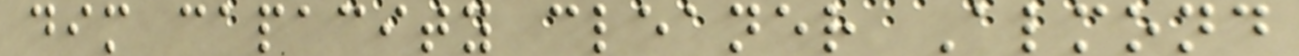dim capacity cleaner Almond
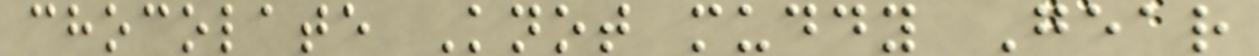chocolate Knot muddy Gear
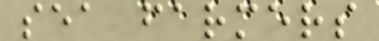sea farmers
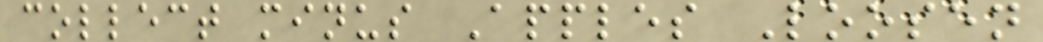collect minus Apples Loosen
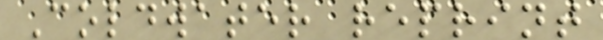Coldwater reprint
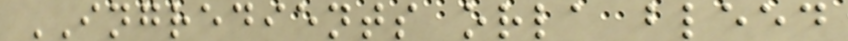INGREDIENTS orla bleed
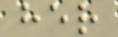her
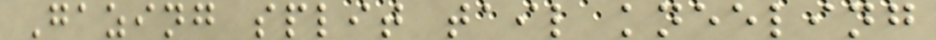Gazing split tail kneeling
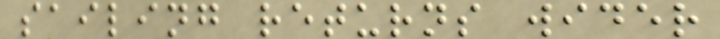sailing returns wider
